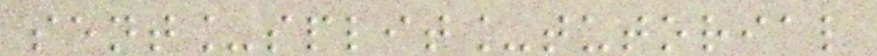sent_split_tutorial
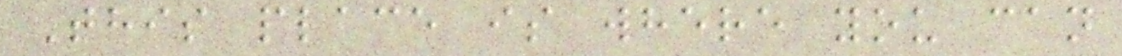This place is where you can
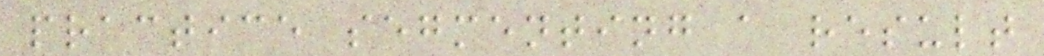practice segmenting a result
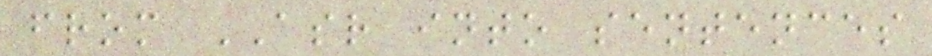from ASR into sentences
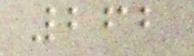262
